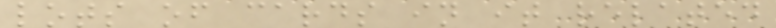lots of cards in it related
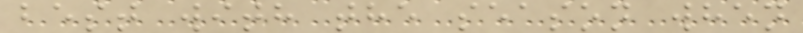best with the season when
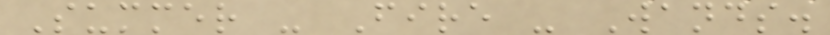Summer - Fire - Wands.
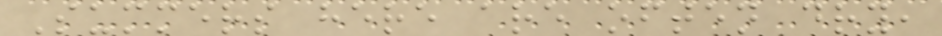Summers here are often dry,
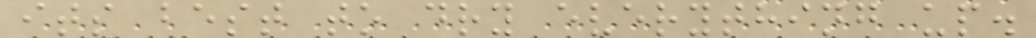its best to dry everything up.
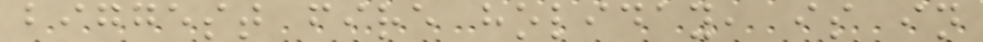biggest fire holiday, is in
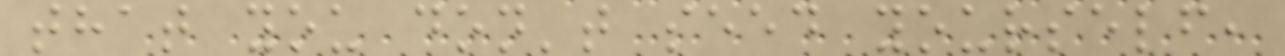that you don't seed yourself,
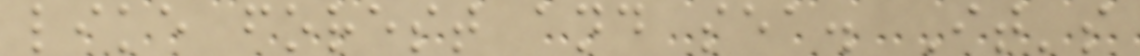like forest and sea. It's
